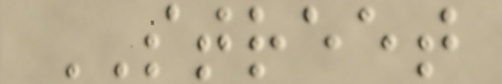STREET
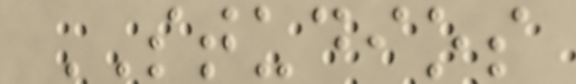STUDIOS
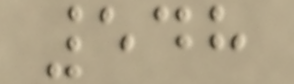548
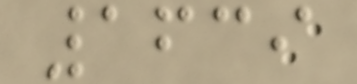1639
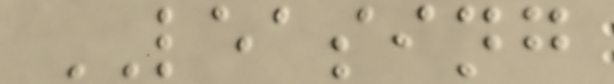LEASING
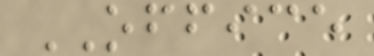OFFICE
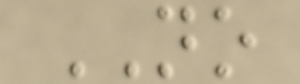NO
